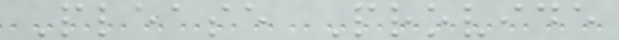Please Provide
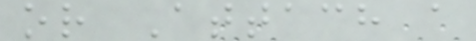or Attach a
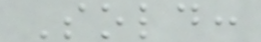Sold:
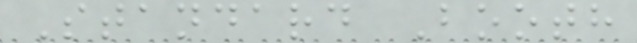Standard Booth
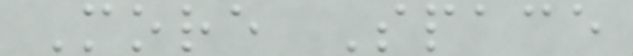More Space
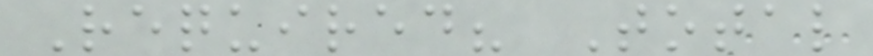Required? Total
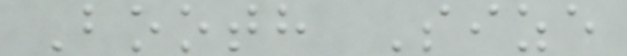Booth Size
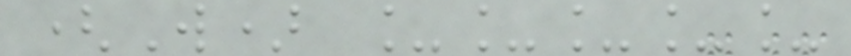(W) _____
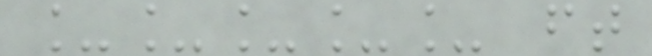_____ ft
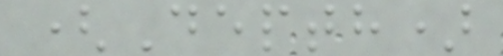(Depth)
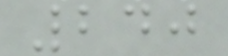240
